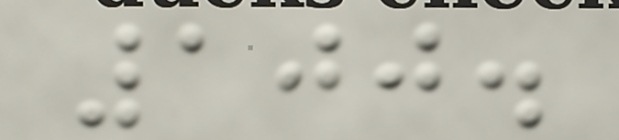100.
